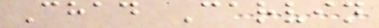Chad Carvin
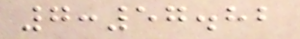7:57.82
